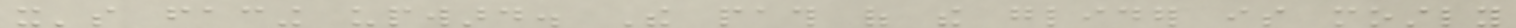it's facing upward. The path of the glider is mostly
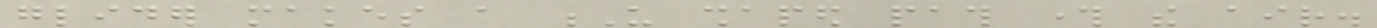glider makes a U shaped path through the air.
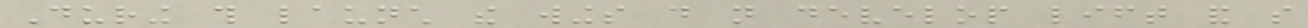During this launch the wings do not develop lift and so
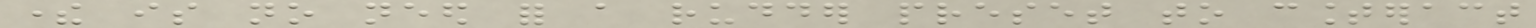there is no need for a rudder preset to counteract
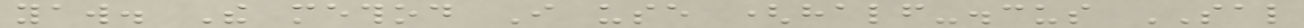yaw. The method I use (half-discus SAL
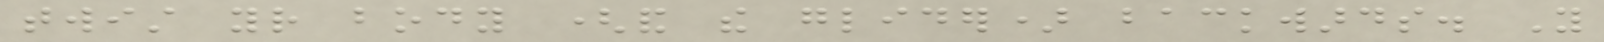twist your body (and the glider) backwards. You
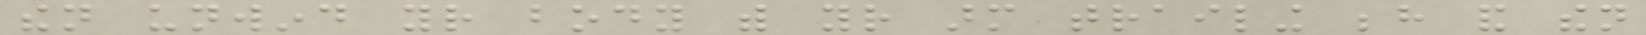then unwind your body with your arm trailing behind and then
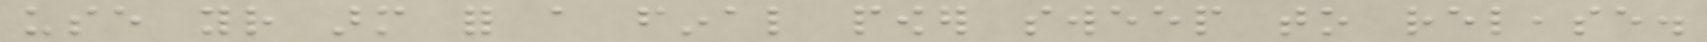use your arm for a final power sweep to release.
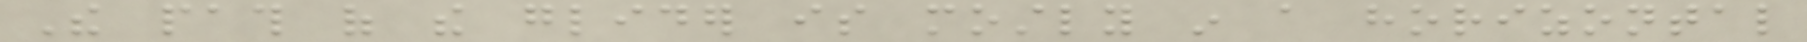The path of the glider is mostly in a horizontal
